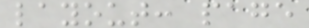layout: page
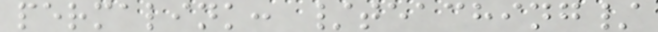permalink: /teaching/
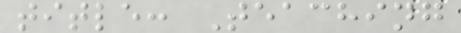title: Teaching
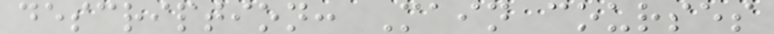description: Main courses
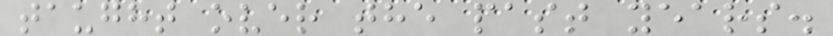taught over the past years.
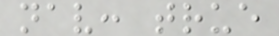nav: true
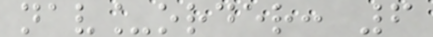nav_order: 6
